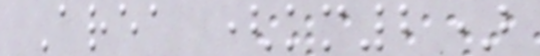Area (km2)
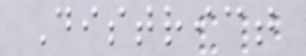District
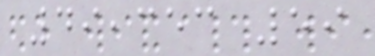49,353 59
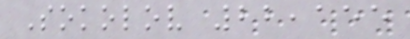Sokolov 22,155
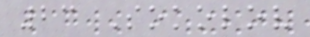23 Sokolov
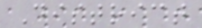District
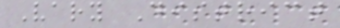Vary District
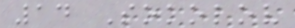14 Sokolov
